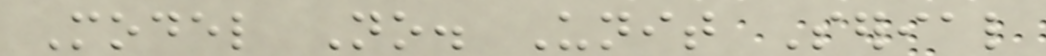Model No. Unit Serial
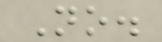No.
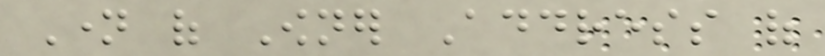Name of Owner Address of
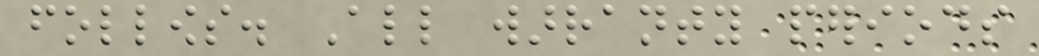follows. All warranty periods
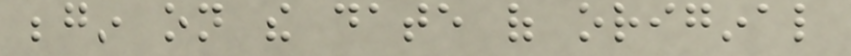begin on the date of original
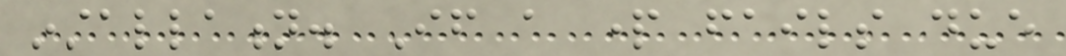installation. If a part fails due
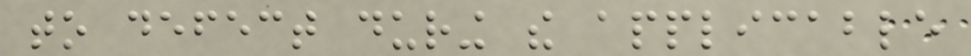to defect during the applicable
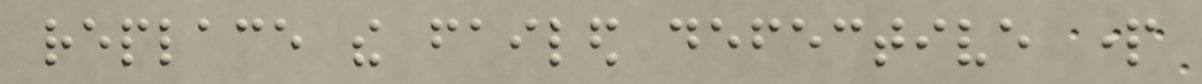replace the failed defective part
